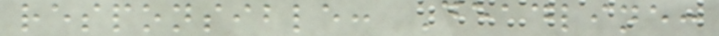responsible: Deadline:
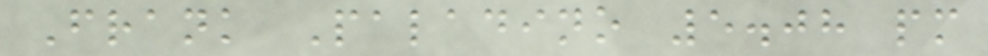Frank Paladino 5.08 pm
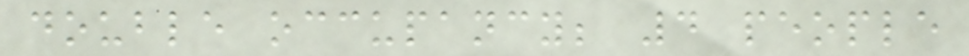double occupancy; 4 people
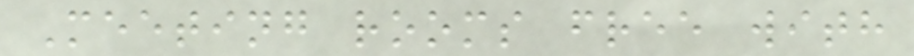Meeting rooms free with
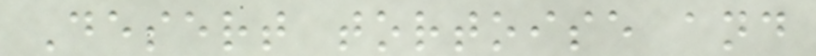Desert tortoise and
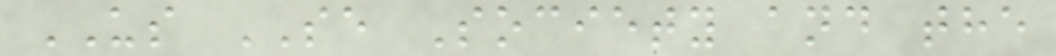US SE Society and the
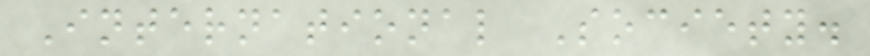International Society.
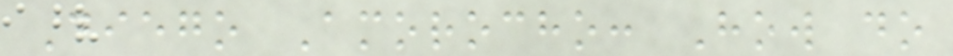Diego Amorocho: How do
